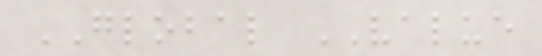GLOBAL VALUE
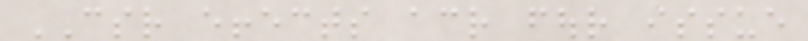CSR effects across four issue
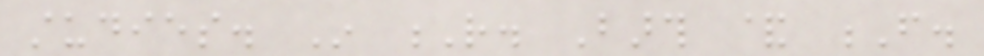studies. In R. Barth & F.
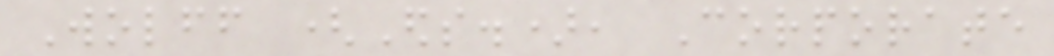Wolff (Eds.), Corporate
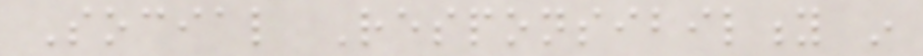Social Responsibility in
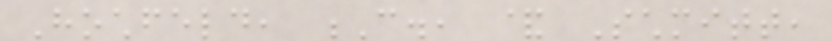Hochfeld, C., & Schmitt,
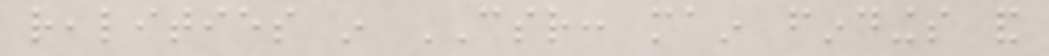realities in CSR: main findings and
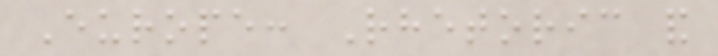Europe: Rhetoric and
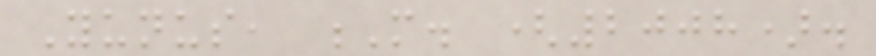Yunus, M. (2008).
